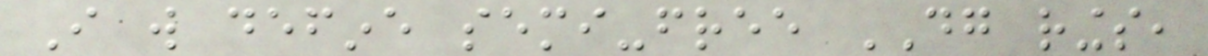I will define semi-free DG rings,
